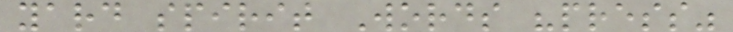yard spirit Words "press"
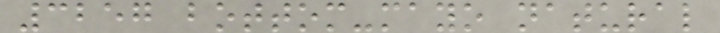3257 bottom-mayo natural
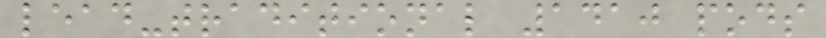lead-traditional 1410 pods
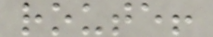route!
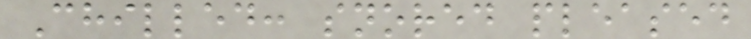Chilled: snored pleased
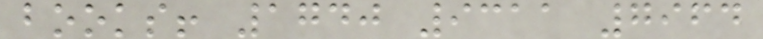books! 1740 9311 7964
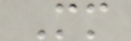Mm
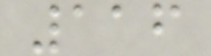116
